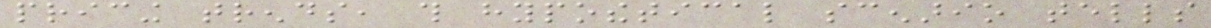pricing trends, this hypothetical scenario tells
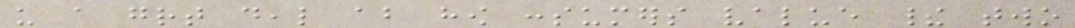us a great deal about how consumers value their two
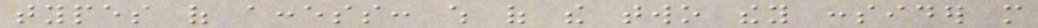types of access: which of the two they consider more
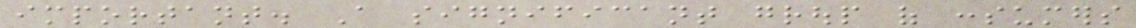important. A significant group of consumers
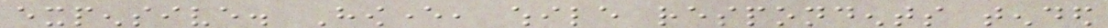expensive. However, while respondents tended
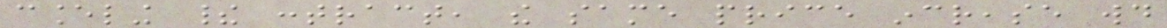canceling their contract, the same price increase would
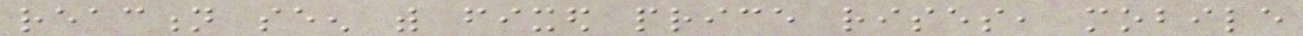reaction seen with fixed price rises, mobile
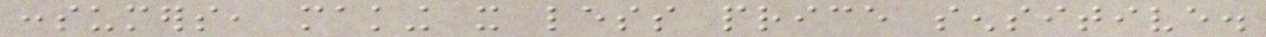consumers, making it less price sensitive.
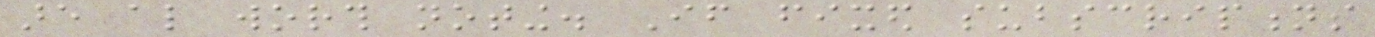are also worth noting. If fixed subscriptions
